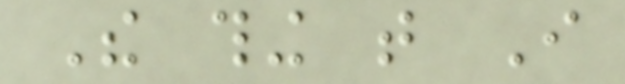The thing that I
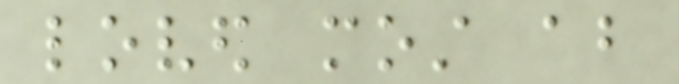loved most about
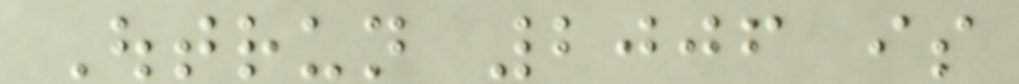Outrun 2006 is
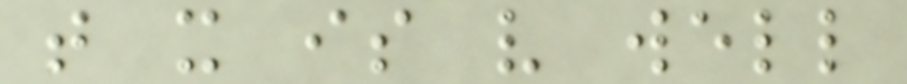that it is very well
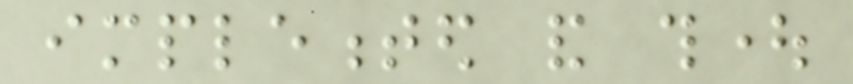implemented and thought
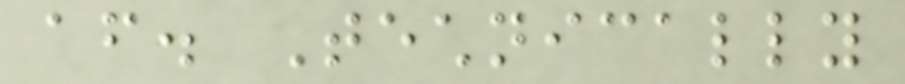after. Technically
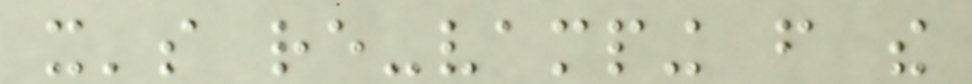it's re-vamping from the
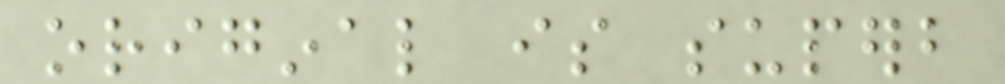original is superb
